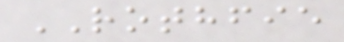ROTHFIE
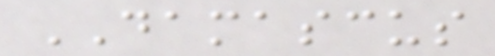DAMASCUS
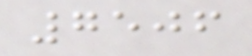7506
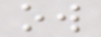ow
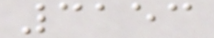3153
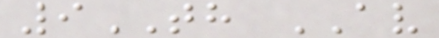9TH AV
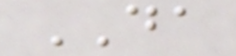DA
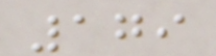179
